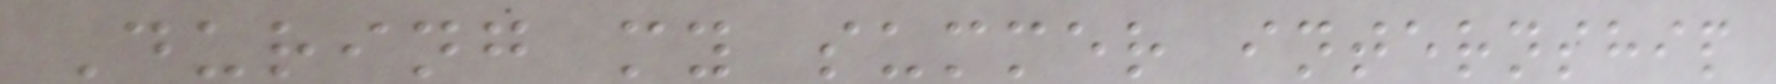During my summer internship
